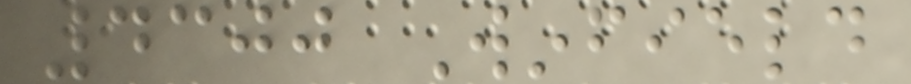4300 Winfield
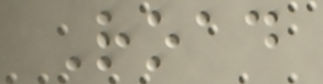Road
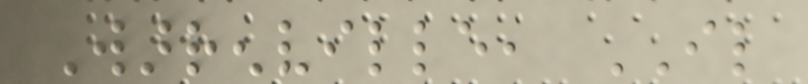Warrenville, IL
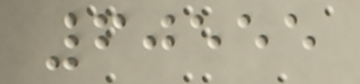60555
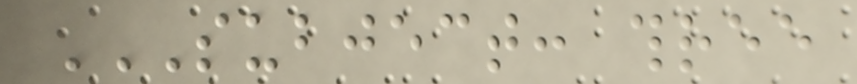SUBJECT: THREE
